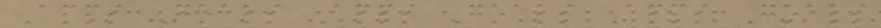Apps Goals Apps Goals Apps Goals
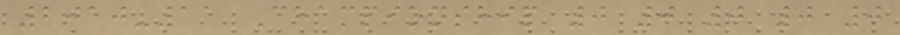2010-11 Championship 0 0 0 0 0
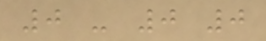0 - 0 0
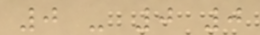0 - 0 0
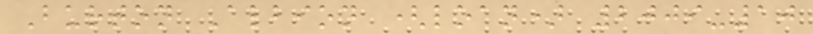Burton Albion (loan) 2009-10
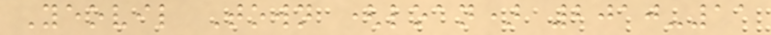Yeovil Town (loan) 2010-11
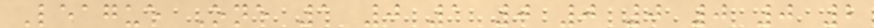League One 1 0 1 0 0 0 0 0 2
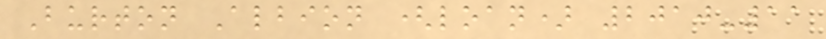Burton Albion (loan) 2010-11
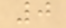0
